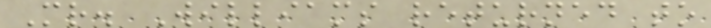Mr. Williams returned to
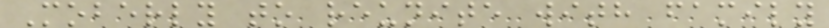Moberly to reunite with family
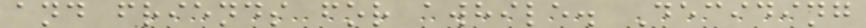and friends for awhile. Deciding
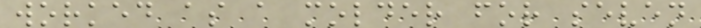worked as a molder for seven
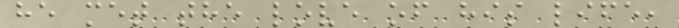he met the love of his life,
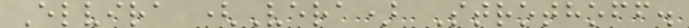Elvira (Vera) Strothoff.
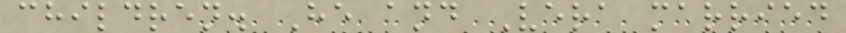children. He and Vera married
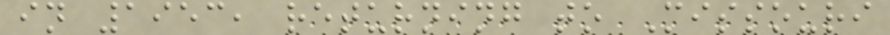in 1953, returning to Missouri
